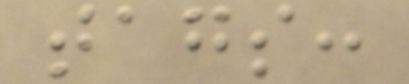tags:
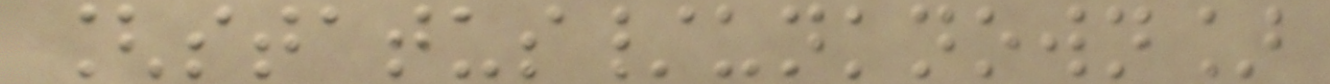[status/unknown]
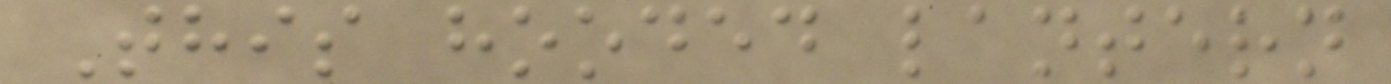This hooded lantern
